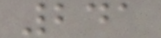241
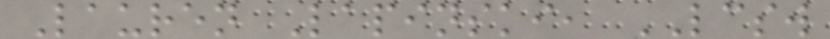Lauren Lapinski, LCSW
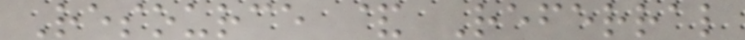Resource & Referral
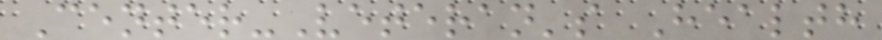Center-Veteran's Health
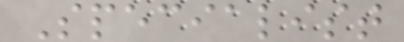Specialist
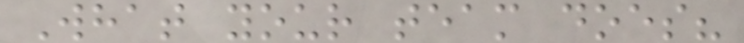What your team does?
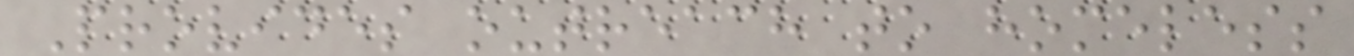Provides outreach to homeless
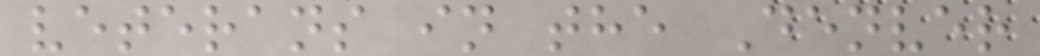veterans in the Denver
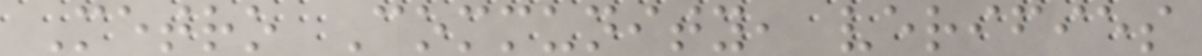Metro Community, verifies
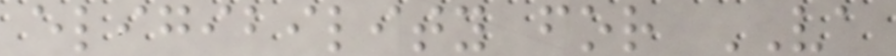eligibility for VA
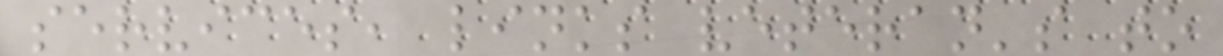services, links veteran's to
